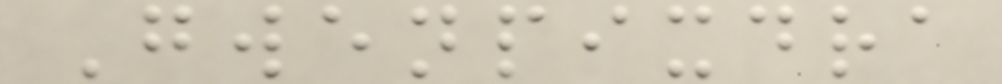Gwenpixdra
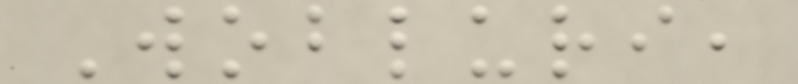Wobluri,
